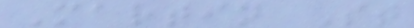Martin St
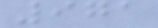971
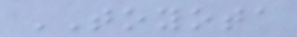TOYOTA
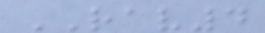RAV4
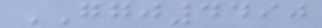GGJ4490
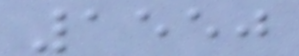1550
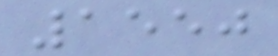1550
